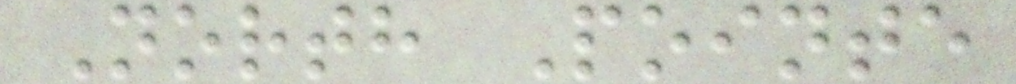North Pointe
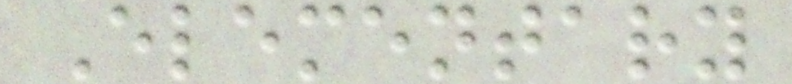Elementary
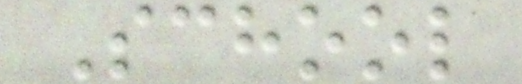School
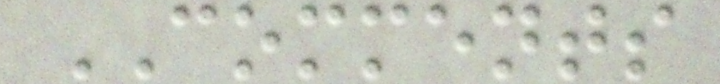COMMENTS
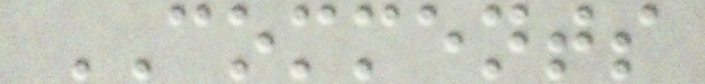COMMENTS
